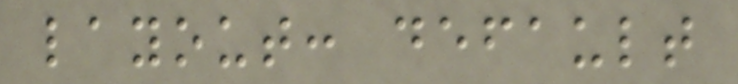layout: default
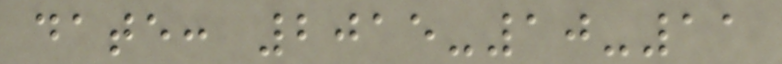date: 2015-10-11
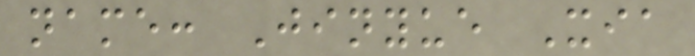name: Jinyue Xia
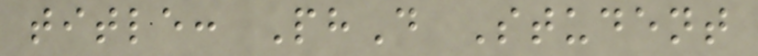title: PhD Student
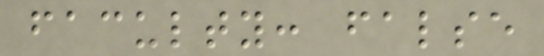faculty: false
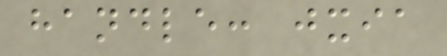handle: jxia
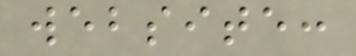website:
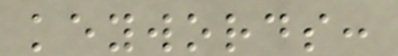keywords:
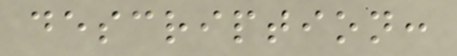description:
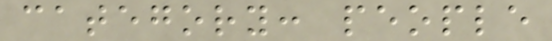category: people
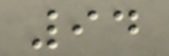94
